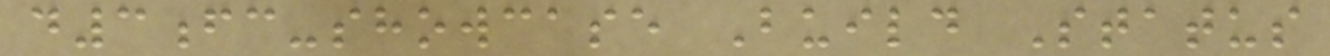d3fc-showcase Build Status
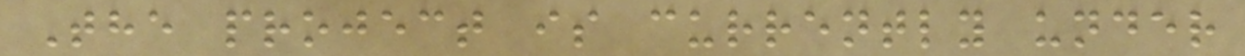The project is currently under
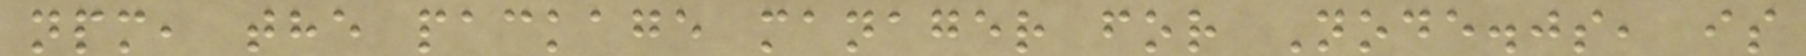npm, the package manager for Node.js, is
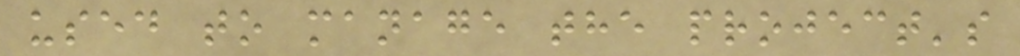used to manage the project's
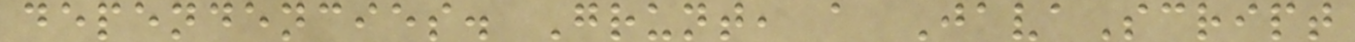dependencies. Grunt, a JavaScript
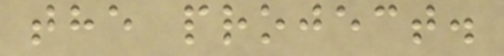the project.
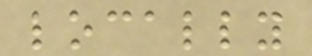locally
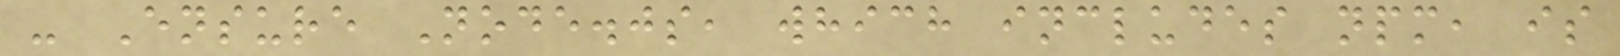- Ensure Node.js, which includes npm, is
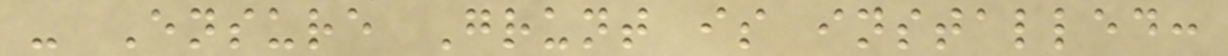- Ensure Grunt is installed:
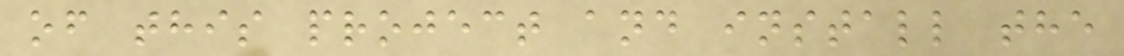of this project and install the
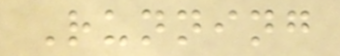Running
